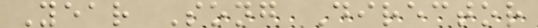Year Song Director
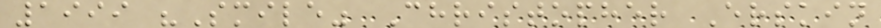1999 "Smile" Christopher Erskin
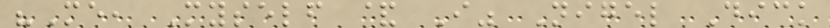"Me, Myself & I" Nigel Dick
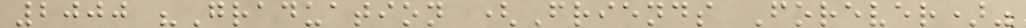2000 "Graduation (Friends Forever)"
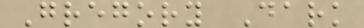Gregory Dark
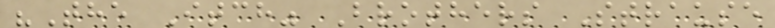"The Itch" Brothers Strause
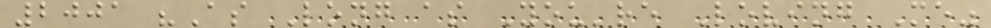2001 "As Long as You're Loving Me"
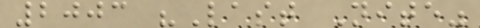2003 "Last Nite"
